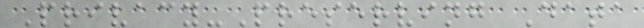Privacy-Preserving Data
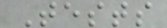Tests
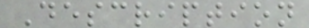Description
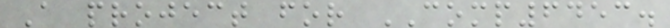A project for COMP6453.
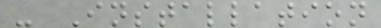- Installation
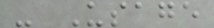- Usage
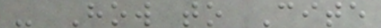- How to Cite
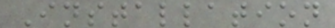Installation
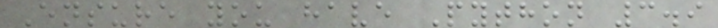Ensure you have Python 3.9
